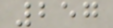257
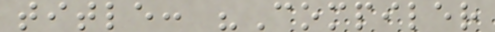title: "Compiler
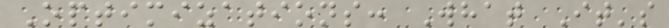Optimizations: What It's
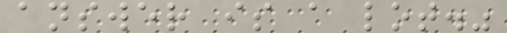answer is a lot."
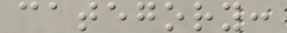category:
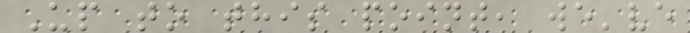Up to this point, we've
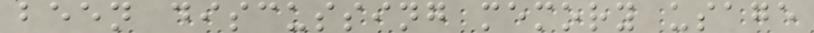been discussing memory usage
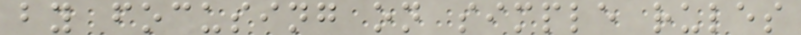by focusing on simple rules
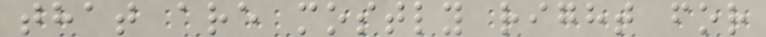that are mostly right for
